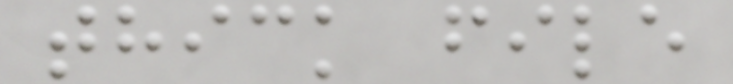thick file
